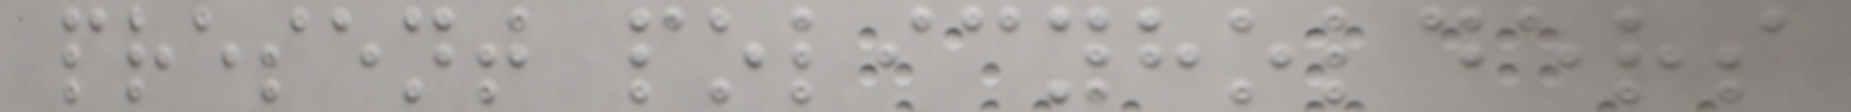present policyholders
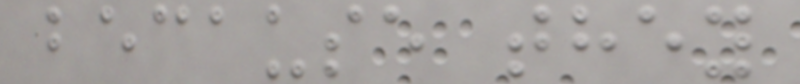because they
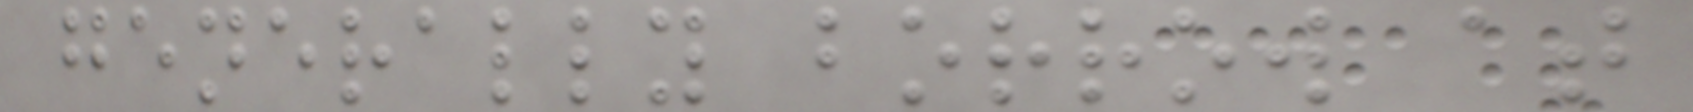generally borrow at
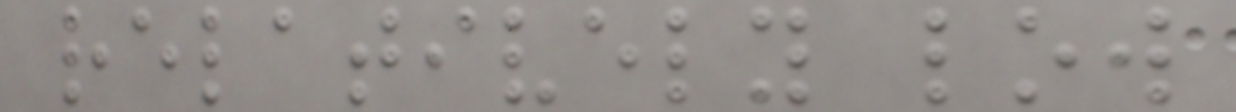relatively low
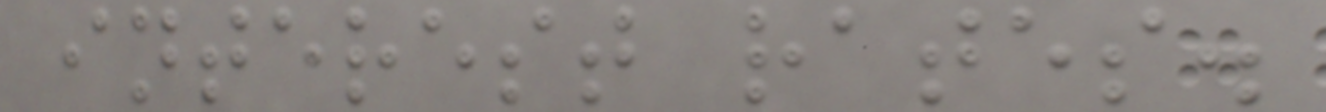interest rates.
